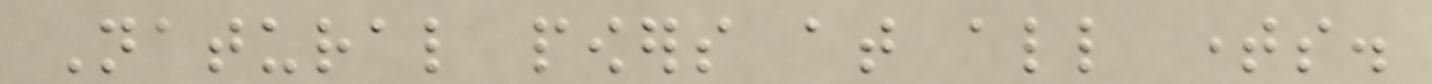Natural powers at all times.
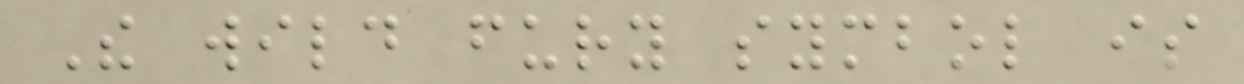The wild fury symbol is
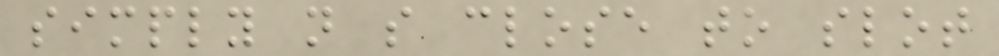simply not so close to slot
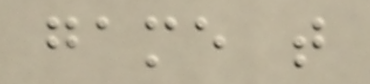game that
